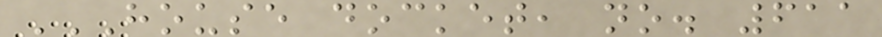HOUSE DOCKET, NO. 611
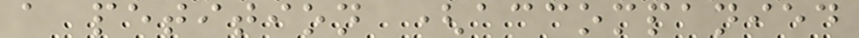a petition (accompanied
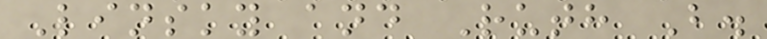Linsky and Ruth B.
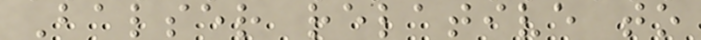Balser relative to
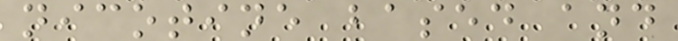nicotine based and
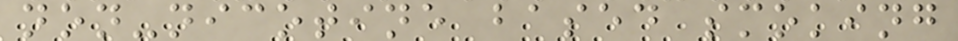non-nicotine based smoking
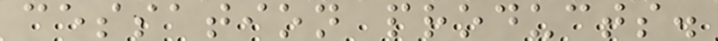cessation products.
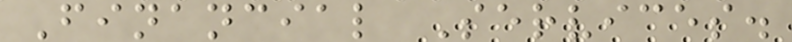Financial Services.
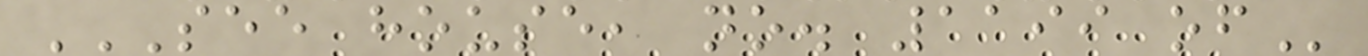SEE HOUSE, NO. 1199 OF
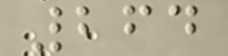264
